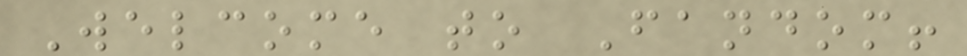Welcome to Fandom!
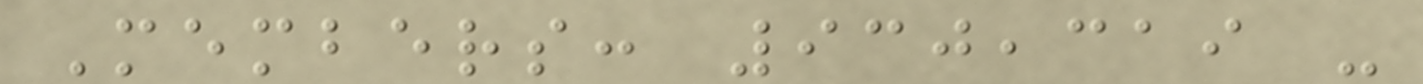Members: 930,319 -
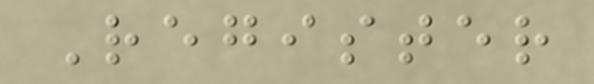Register
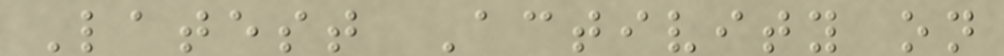Latest Activity on
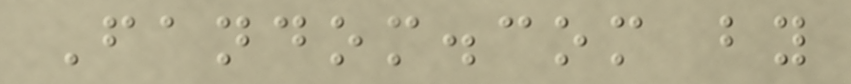Fandom.com by
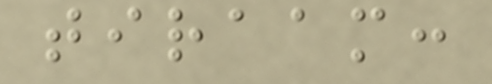tiraam:
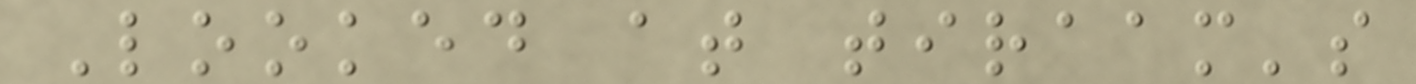Looked at tiraam's
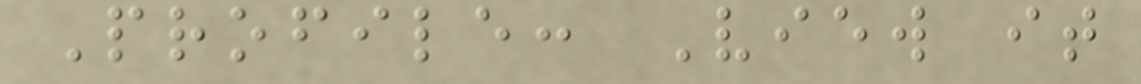Profile: View it
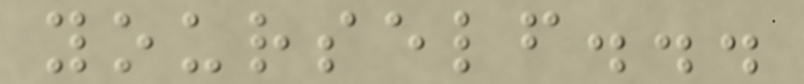yourself...
